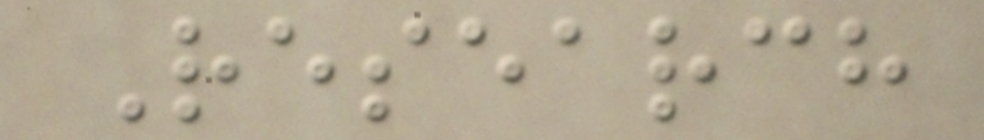Research
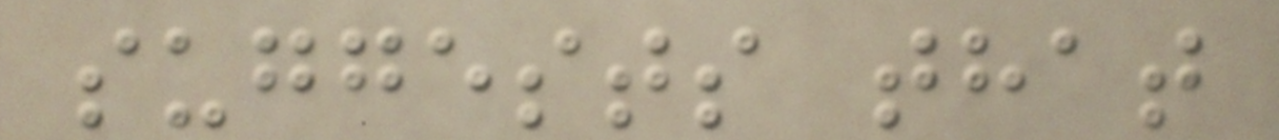suggests that
